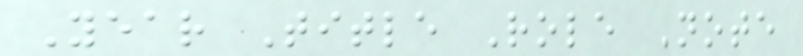Year Title Role Note
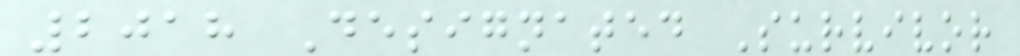2018 Designated Survivor
